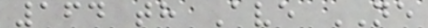164 th Ave NE
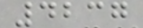4237
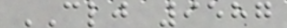CLJ 9587
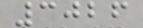3026
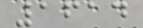1614
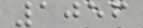1056
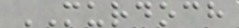MURDOCH
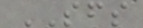SFS
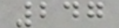247
